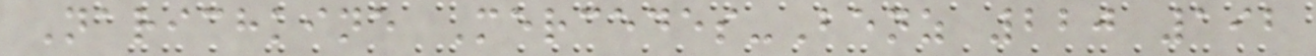Narichkine Mercedes-Benz 220 192
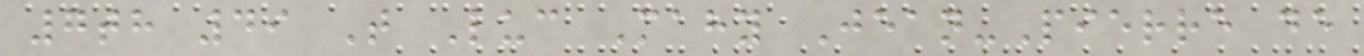7th 49 T Luc Mahy Jean-Pierre de
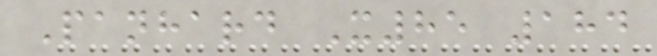Panhard X85 184
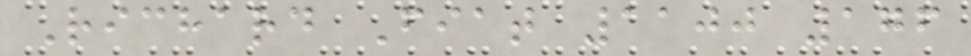Richard Fiat 1100 176
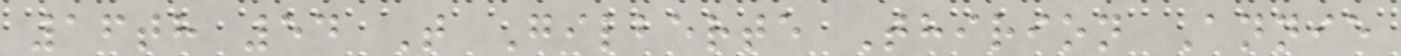16th 54 T Gilberte Thirion Annie
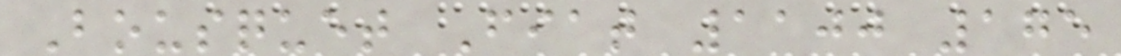Bousquet Fiat 1100 175
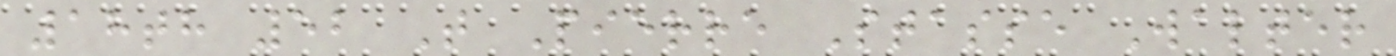18th 52 T Pierre Stasse Walter
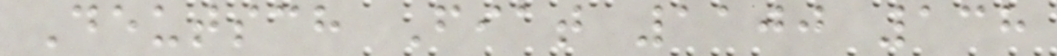Deutsch Fiat 1100 138
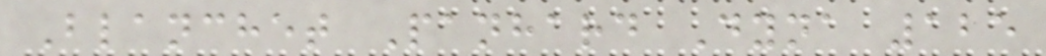Blanchet Panhard Dyna 125
